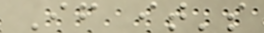If it's
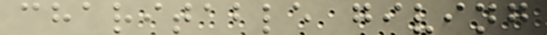charitable giving
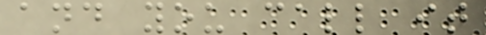and you call it
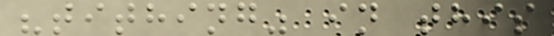"tithing" in this
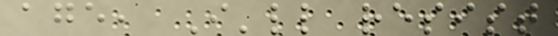age, I'll resist
